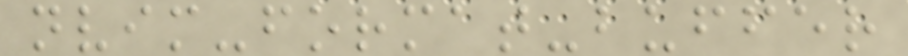nvim-format-buffer
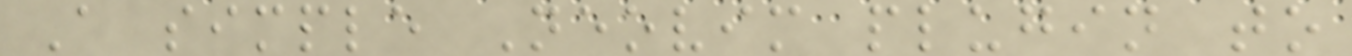A simple Neovim plugin to
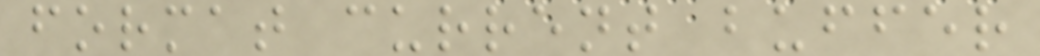format current buffer
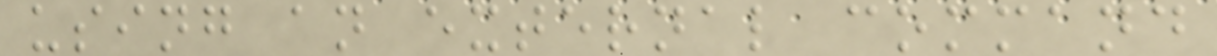using an external command
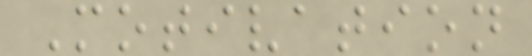Motivation
